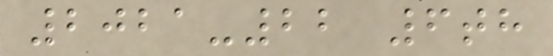2021-22 6th
